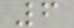6
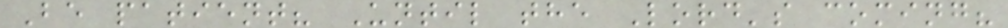Be patient? Until the Lord's coming?
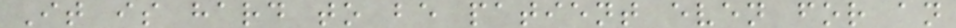It is hard to be patient even for an
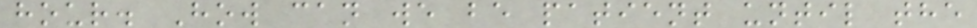hour. How can we be patient until the
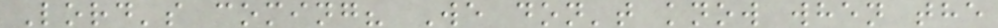Lord's coming? We don't know when the
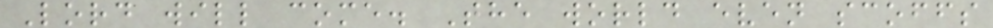Lord will come. The world even scoffs
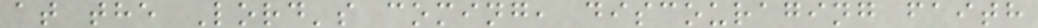at the Lord's coming, discouraging faith
